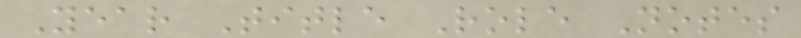Year Title Role Notes
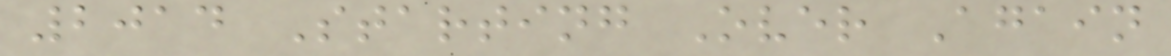2014 Starting Over Again
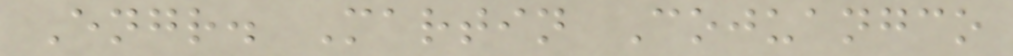Engr. Martin Cojuangco
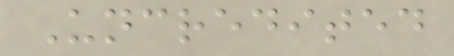Uncredited
